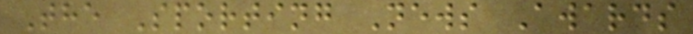The Sporting News Awards
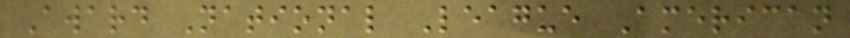Award National League American
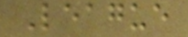League
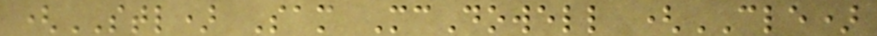(STL) Sam McDowell (CLE)
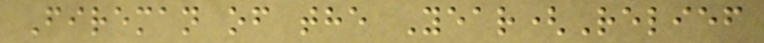Fireman of the Year(Relief
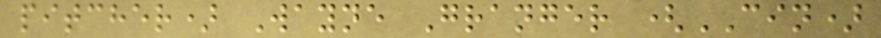pitcher) Wayne Granger (CIN)
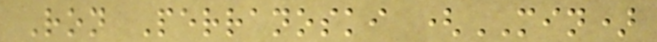Ron Perranoski (MIN)
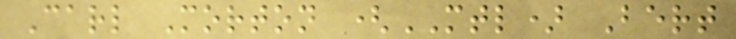Carl Morton (MTL) Bert
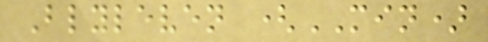Blyleven (MIN)
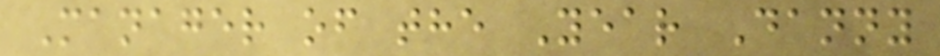Manager of the Year Danny
